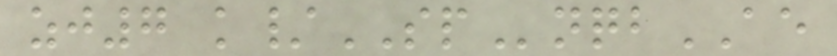zj7 k/SPnqbAE
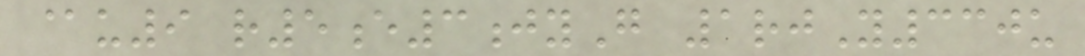@u9 r5e3jyG 1rjY330u
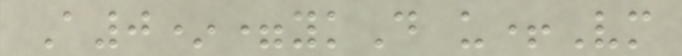A0*=ykD u+Vm
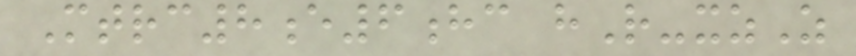Mtrc8e6hc hR-xzZ
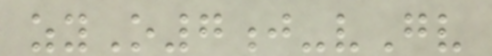zyO7j-vGv
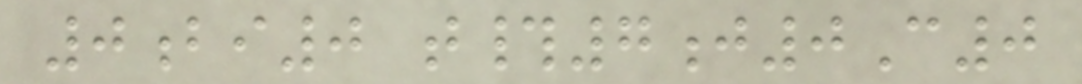0bi0 t#7j0C0
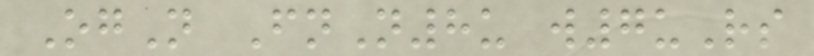OgN FnN8u w7uRs
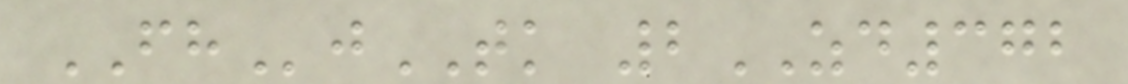FHjTK 2ZD372
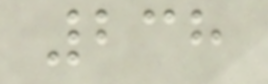238
